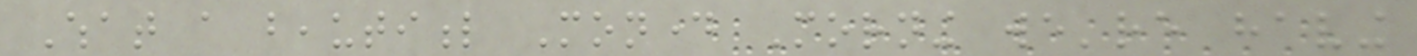What a beautiful Monday Morning we're having
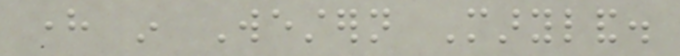here in Western Maryland.
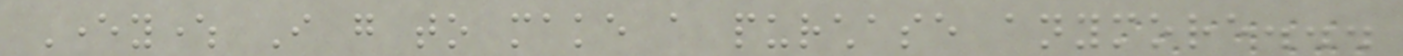Everywhere I go to make a purchase anymore...
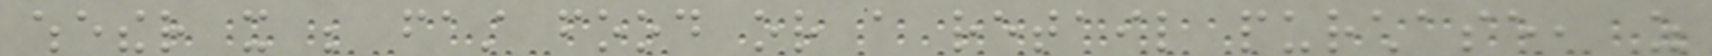whether it be fast food or a retail purchase, as
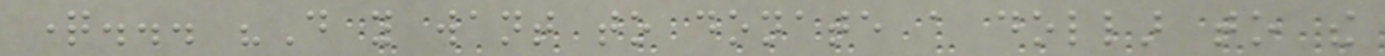question... "Do you want to donate a dollar to the
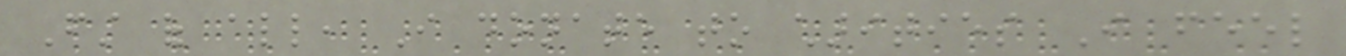First of all, I donate to charities I feel
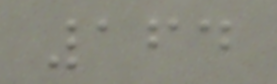164
